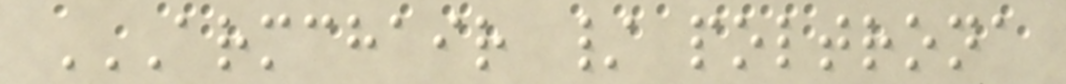ARMCHAIR / POLTRONA
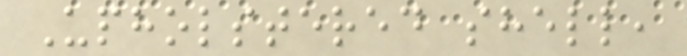Upholstered shell,
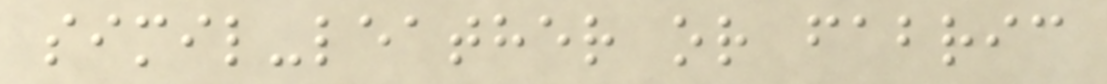simil-leather or fabric
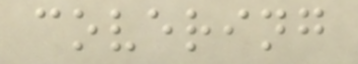covering
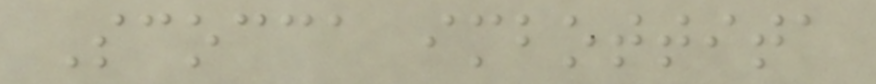Scocca imbottita
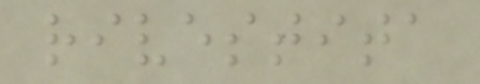rivestita
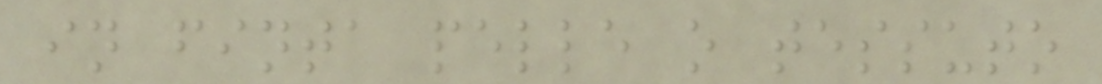in finta pelle o tessuto
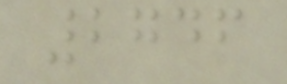2746
